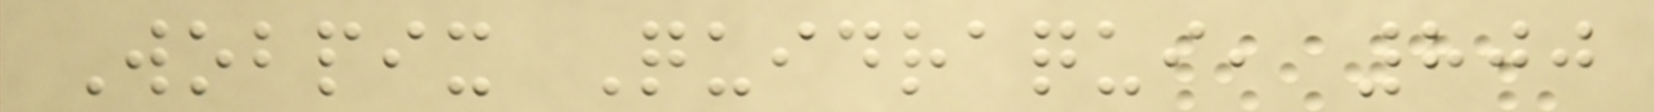Wobpix Quidraqui, 800
